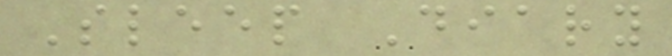Sleep Diary
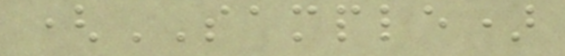(SAMPLE)
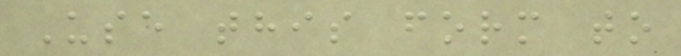Use this form to
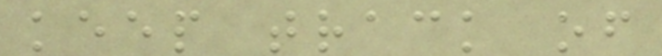keep track of
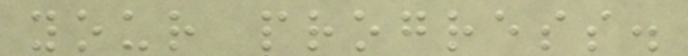your progress.
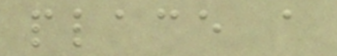place a
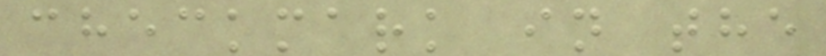checkmark in the
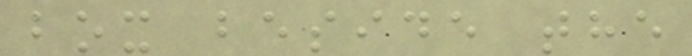box beside the
